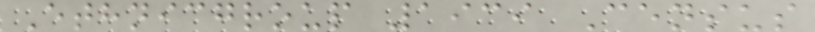Ethnicgroup 1939 Census
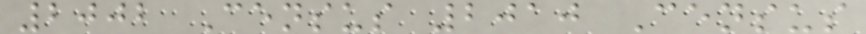2002 Census 2010 Census
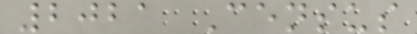2021 Census
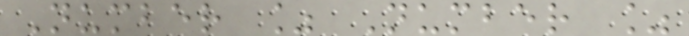Number % Number %
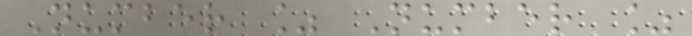Number % Number %
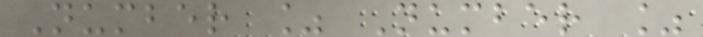Number % Number %
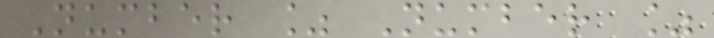Number % Number %
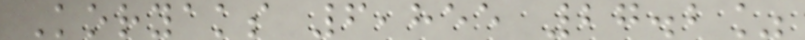Koryaks 6,855 27.2%
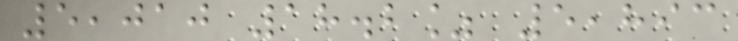5,010 18.2% 5,893
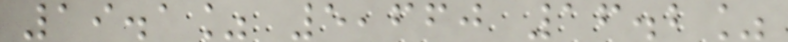19.1% 5,660 16.2%
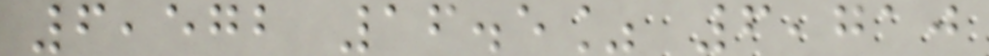6,572 16.5% 6,710
